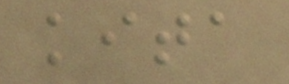kita
